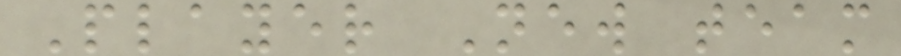Player New team
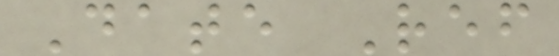Date Ref
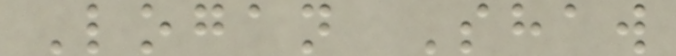Logan Shaw
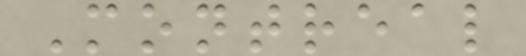Montreal
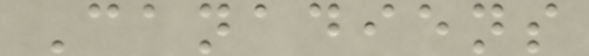Canadiens
